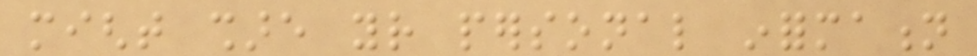might share your personal information
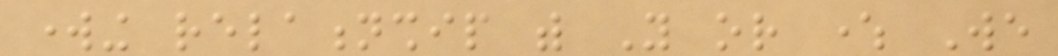working relationship with You or where We
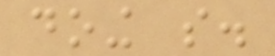doing so.
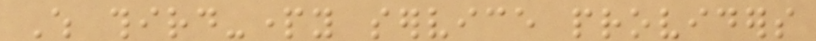Which third-party service providers
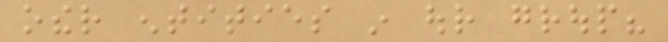other entities in our group?
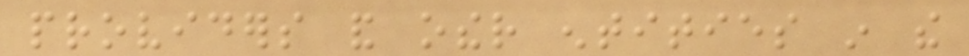providers and other entities in the
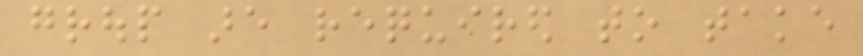group are required to take
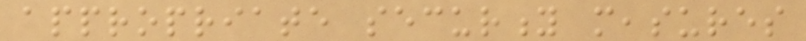appropriate security measures
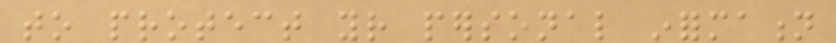to protect your personal information
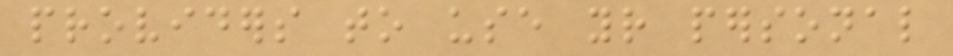providers to use your personal
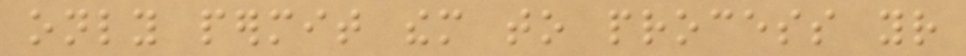only permit them to process your
